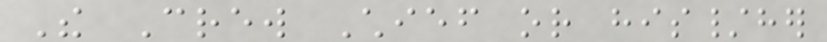The Crew Chief or his/her
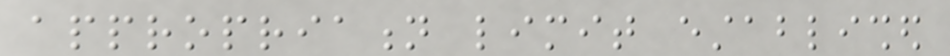appropriation limit established
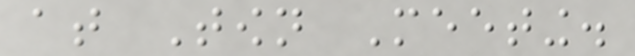at Town Meeting.
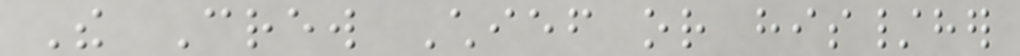The Crew Chief or his/her
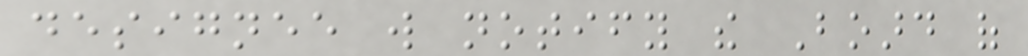designee will notify the Board of
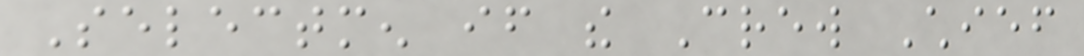Selectmen if the Crew Chief
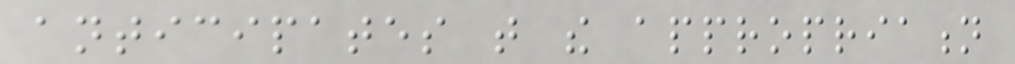anticipates that the appropriation
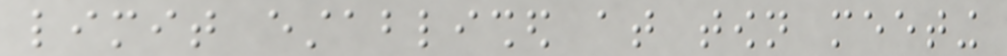limit established at town meeting
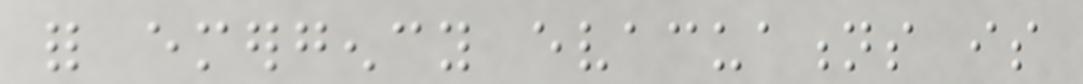for emergency evacuations is
